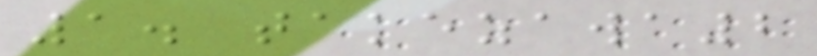1. takezawa2
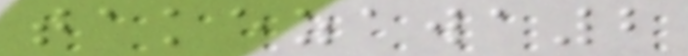takezawa2
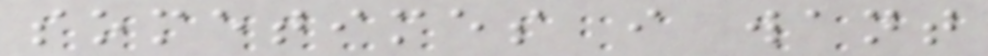sometimes i want
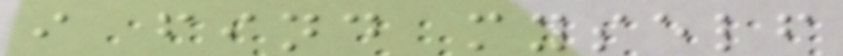i find myself
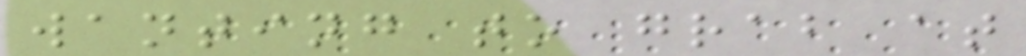wanting to grab at
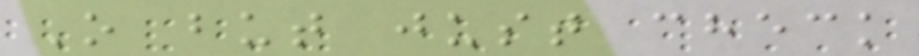O but just check
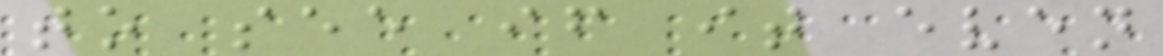to see if it even
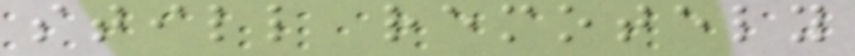still remotely
